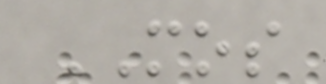MOS
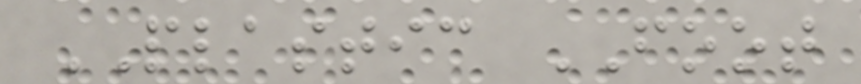PLASTIC FOOT
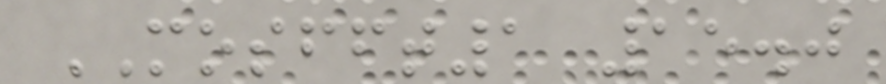MOSFFT1 15.0
